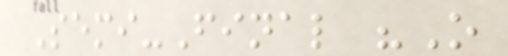Semi-Final "O
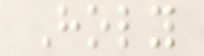Holy
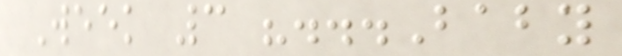Week 3 "...Baby
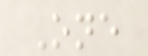One
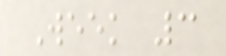Week 3
